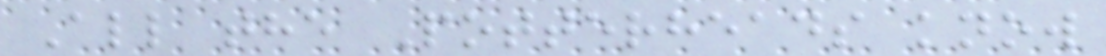All the Potterheads know
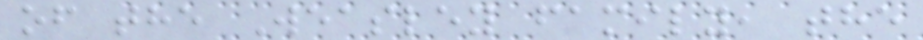of the Weasley family, the
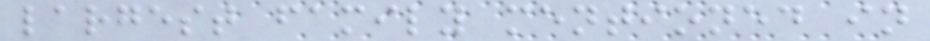largest family mentioned in
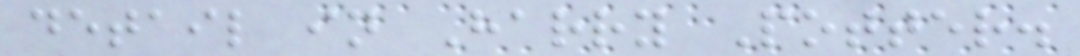detail in Harry Potter.
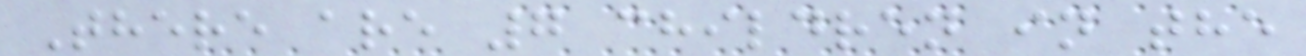There are 7 children in the
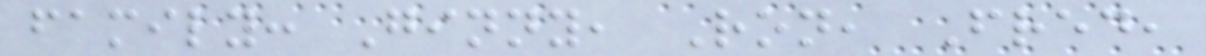family: Ginny, Ron, Fred,
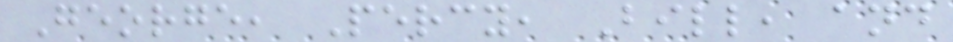George, Percy, Bill, and
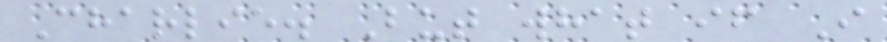Charlie. But what if I
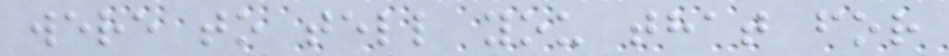were to tell you that for
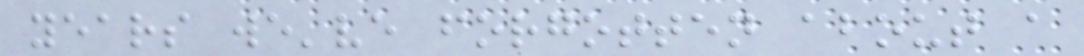years we've forgotten about a
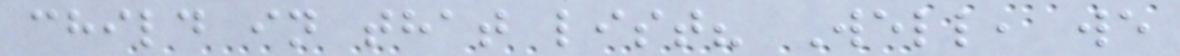child in that list? Well, we
